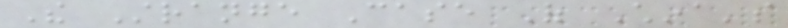The Strange Case Of China's
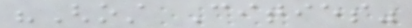"Ghost Cities"
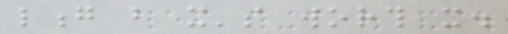long but it's worth it.
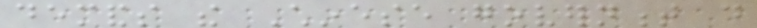demands the Chinese government do
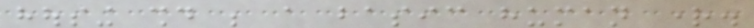housing should be a basic human right.
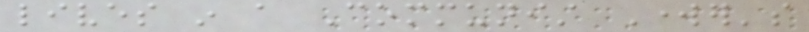lives in a Communist Worker's
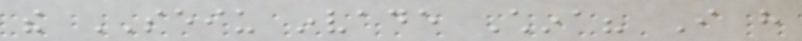the SEIU invade China? I have
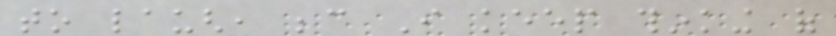to laugh, because I keep thinking of
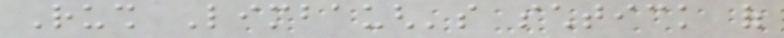Rush Limbaugh's schtick of
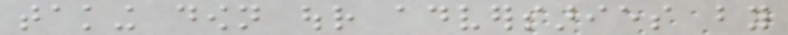taking down our adversaries by
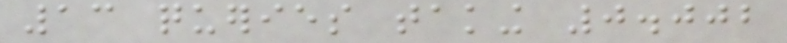13 queries taking 0.002
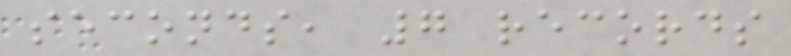seconds, 7 records
